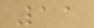11
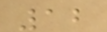12
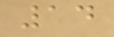14
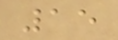15
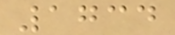1734
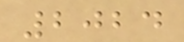2024
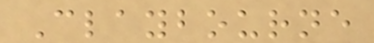Claybourne
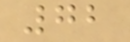72
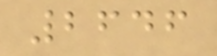2646
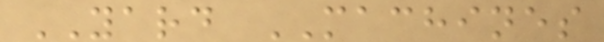YARD MACHINES
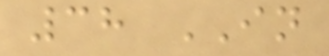38 IN
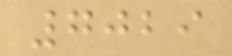7029
